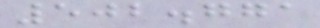502.771
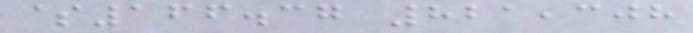$166.37 821,308
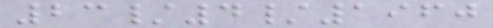23/4/1960
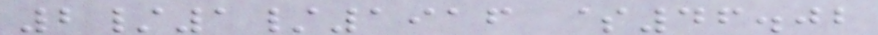2/1/1916 $46.02
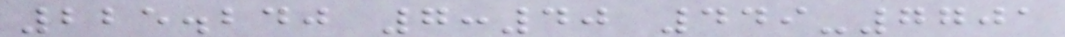225.240 7:40 449-7701
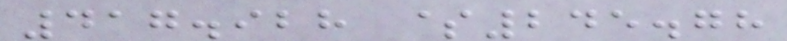417.928 $245.78
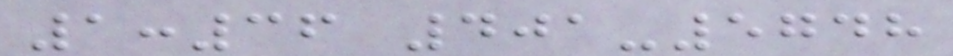1:36 401-5748
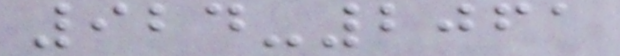924-2061
